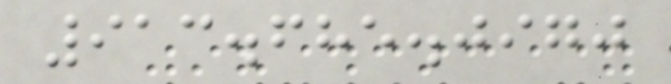913.685.0970
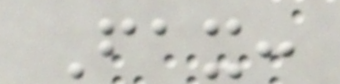Fax:
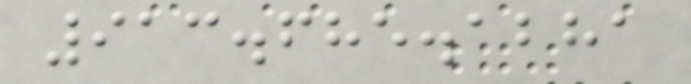913.685.1281
